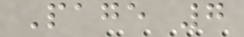Page 7
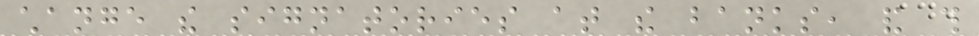change the signatories at the banks, and this
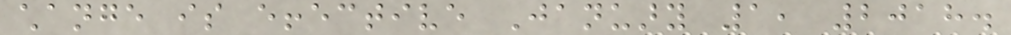change is effective January 1, 2018.
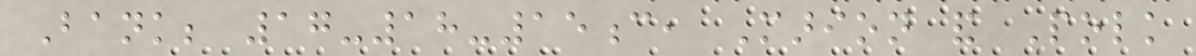Bank; 17-18-15c, Marion and Polk
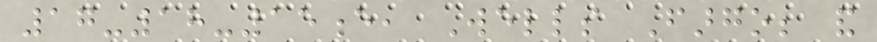17-18-15e, Wells Fargo; and
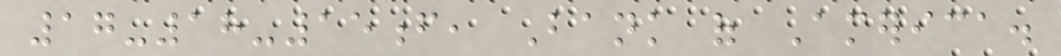17-18-15f, Bank of America.
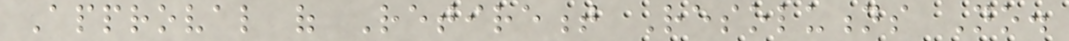Approval of Retirement Resolutions No.
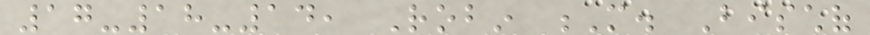17-18-14, Robin M. Bischof
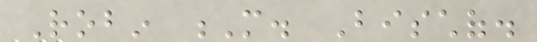Robin M. Bischof.
